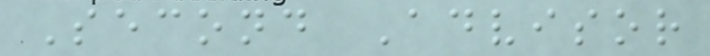Second Advisor
